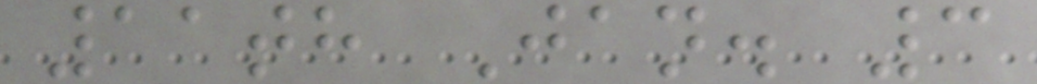11th Jan. 3
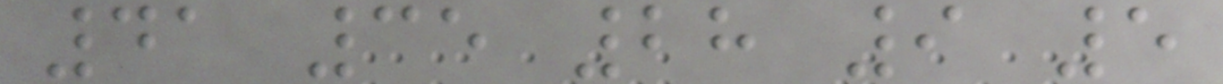41 35 28 9 5
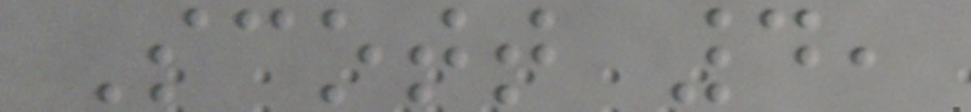Scott 4,
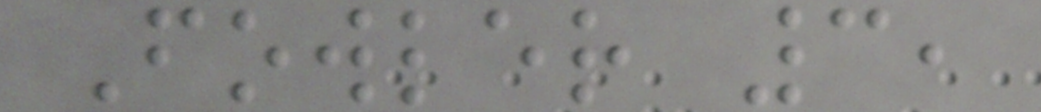Fowler 3,
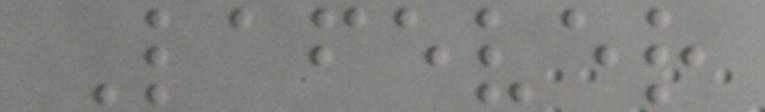Lafever
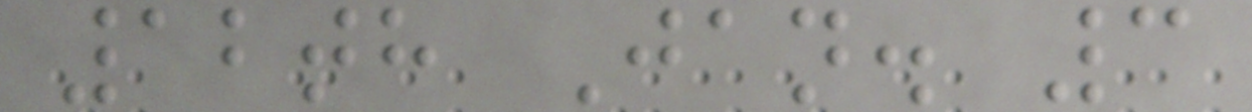12th Jan. 3
